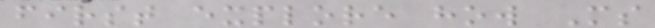first explore how Ms
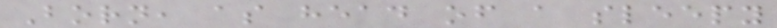Born, as head of a sleepy
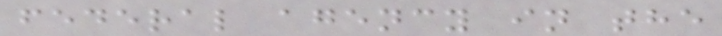federal agency in the
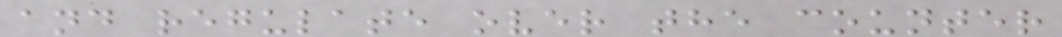and regulate over the counter
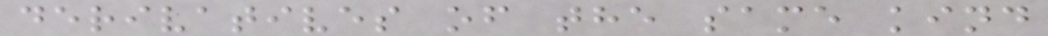derivatives of the same kind
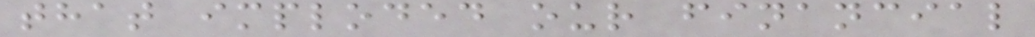that imploded our financial
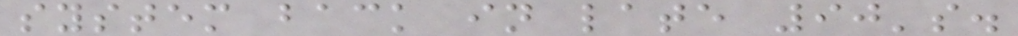system back in late 90's.
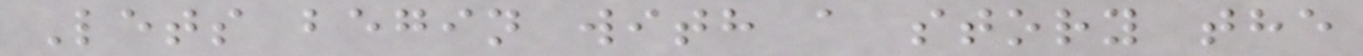Lets begin with a story the
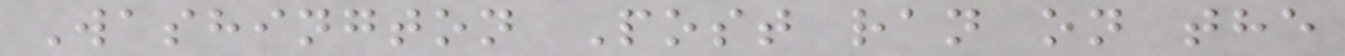Washington Post ran on the
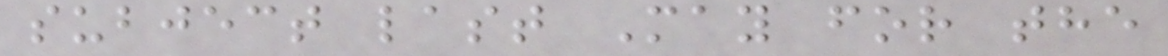subject last May for the
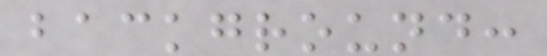background:
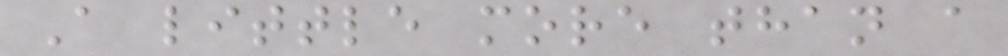A little more than a
